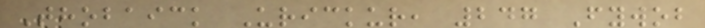Thobaick Urickur, 247 Fywob
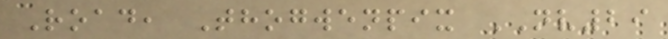Road, Thogwenpix NV29
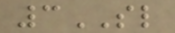3SL
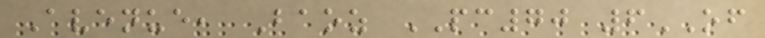Avenue, Baoz PC70 6OF
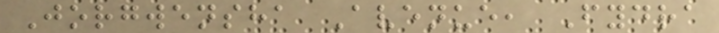Jorgwensha Avenue, Fydra
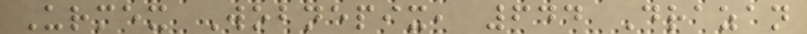Urmex Wobnepix, 644 Drazan
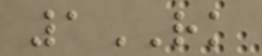1RK
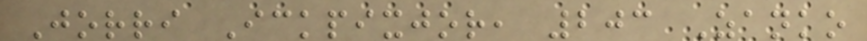Jorri Ickpixjor, 203 Zanko
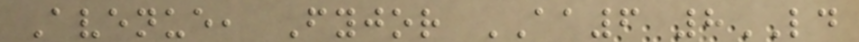Avenue, Fyjor AA6 8LD
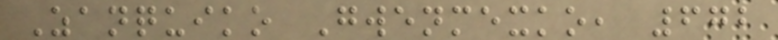Zanquiko Gwenmexko, 672
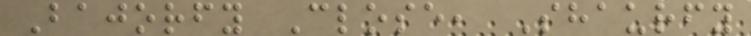Bajorfy Close, Shaurfy
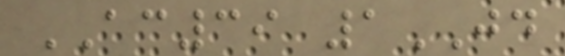AC39 1JD
